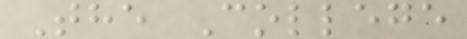The College
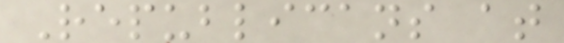Republicans at
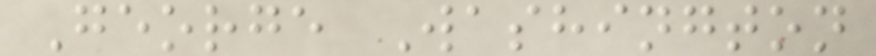George Washington
